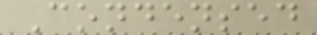Condensed
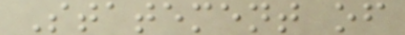Statement of
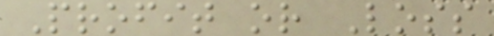Profit or Loss
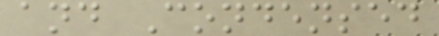and Condensed
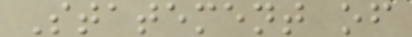Statement of
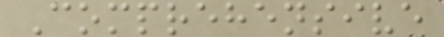Comprehensive
